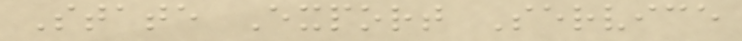State Export Service
